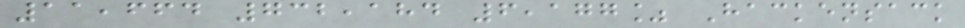11,664 732,184 6,177% Hackensack
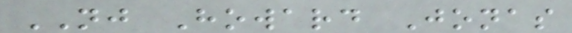NJ Howard Jonas
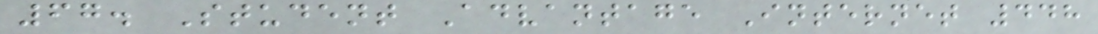67. Student Advantage Internet 448
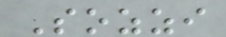Sozzi
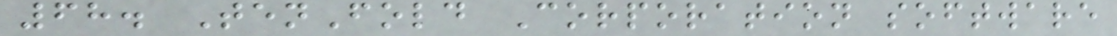68. TenFold Corporation software
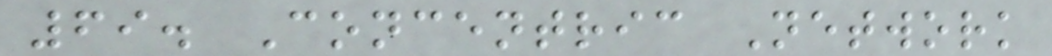69. Concentric Network
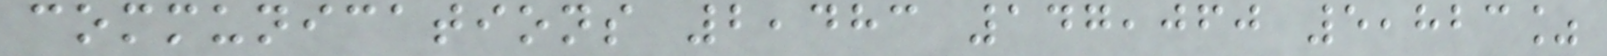communications 2,483 147,060 5,823%
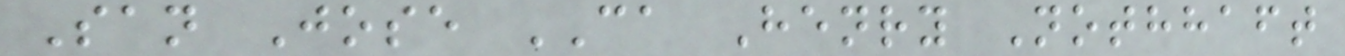San Jose CA Henry Nothhaft
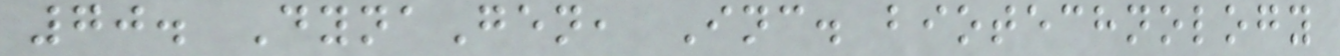70. DynaGen, Inc. biotechnology
